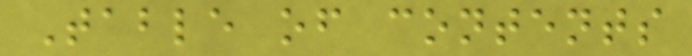Table of contents
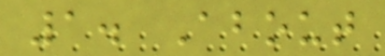1. About
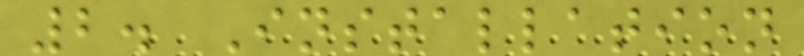2. Installation
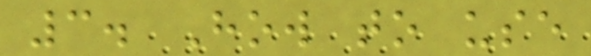3. How to use
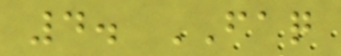4. FAQ
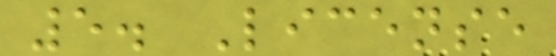5. License
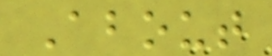About
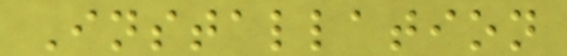Installation
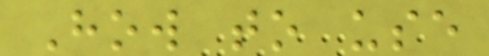How to use
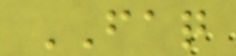FAQ
